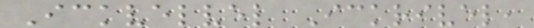Ickvelvel Ickrivel,
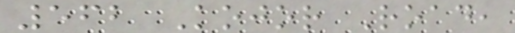562 Kojor Road,
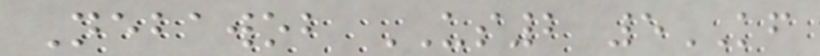Nebawob US2 5KF
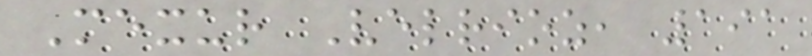Mexur Velrioz, 191
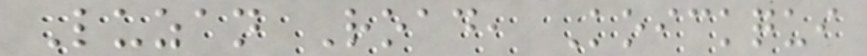Luzan Road, Koickqui
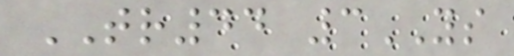TR44 3YS
